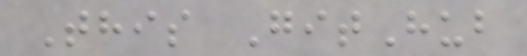This GitHub
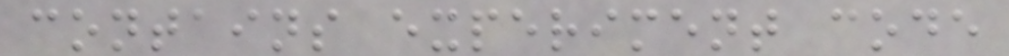contains experiment code
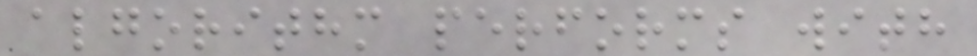algorithm performs with
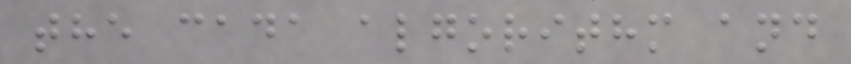the cada algorithm and
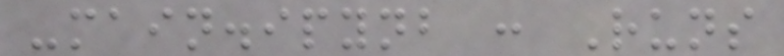-main.ipynb : Runs
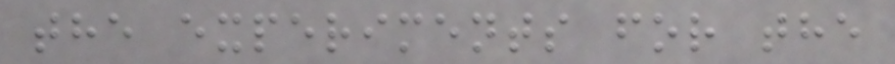the experiments for the
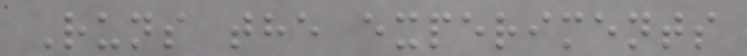Runs the experiments
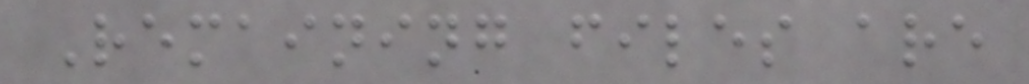Remaining files are
